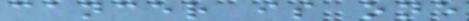cancer is one
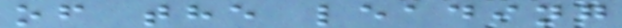of the leading
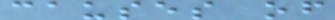causes of
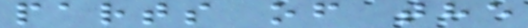parts of the
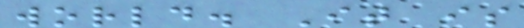world. It is
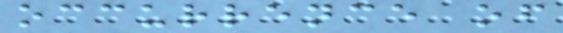occurrence of
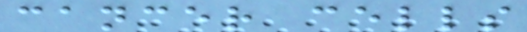cancer cells
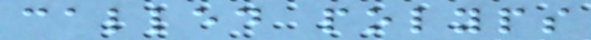called polyps
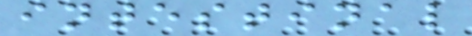intestinal
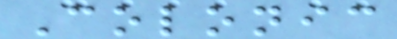Colonic
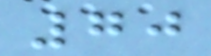70
